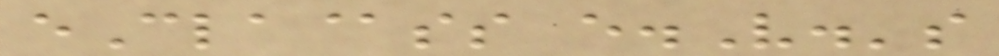eCla@ss e.V.'s
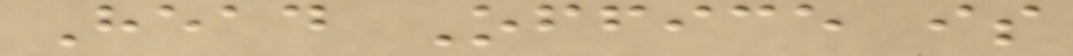Head Office is
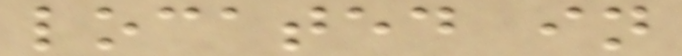located in
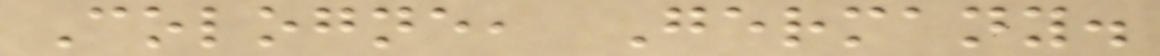Cologne, Germany.
